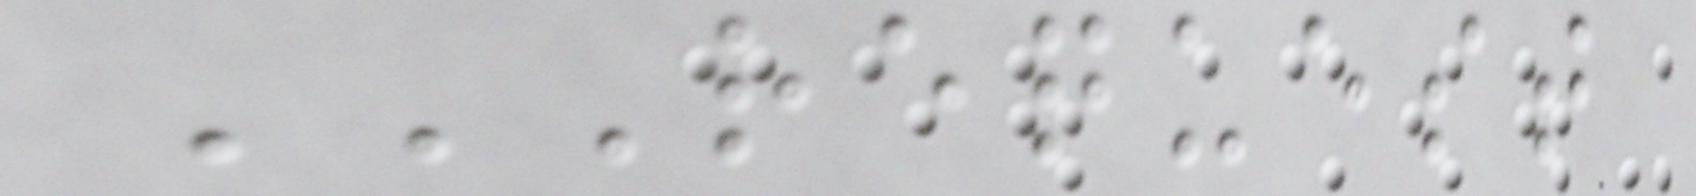REQUEST
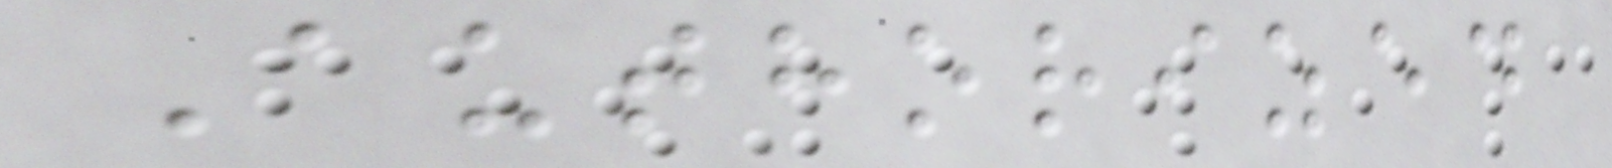Authorized
